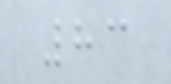83
